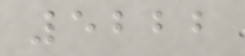5222
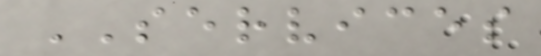SERVICES
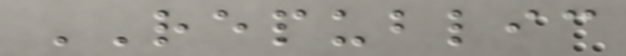REPUBLIC
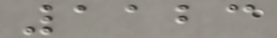1123
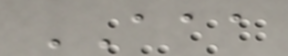AAA
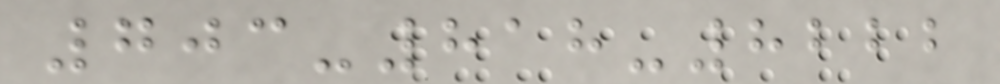703-818-8222
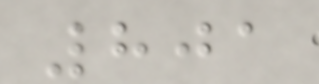801
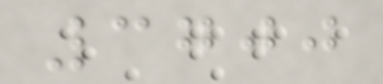3700
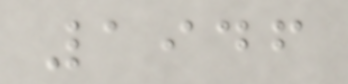1946
